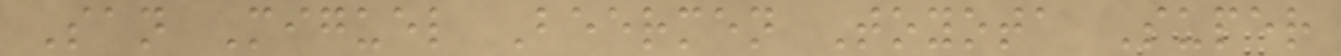San Miguel Beermen Toyota Super
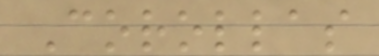Corollas
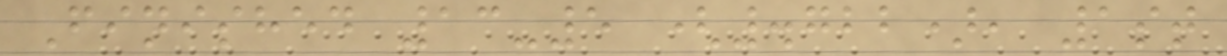Finished 13-5 (.722), 1st
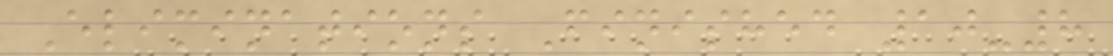Eliminations Finished 10-8
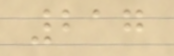217
